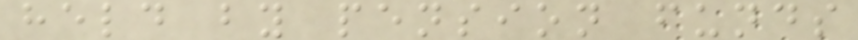held by pension funds
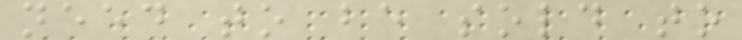need to be sold to
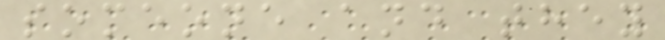someone and they
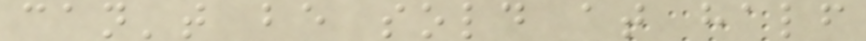can't be sold at half
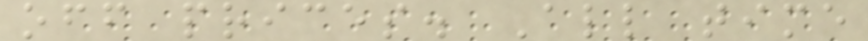off prices. All time
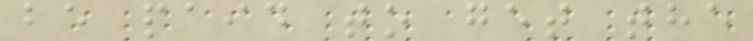be paid to get the
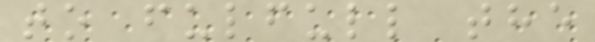to fulfull the
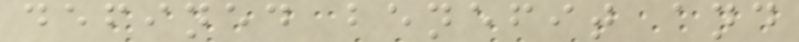defined benefit and
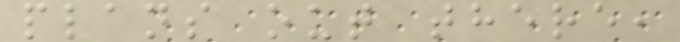plans out there,
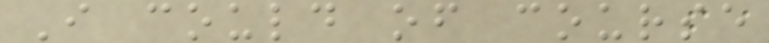I could of course
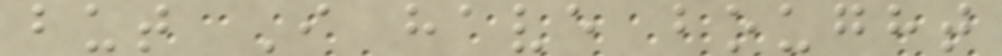but I have bought
